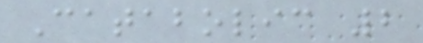Catabolic 2
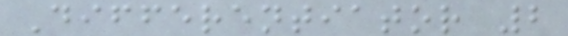Differentiator 2
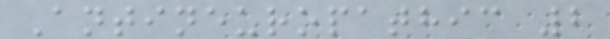Antineuropathic 2
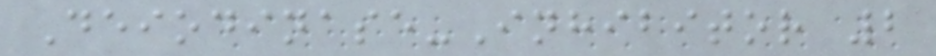Deiodinase-Inhibitor 2
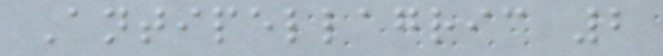Antipellagric 2
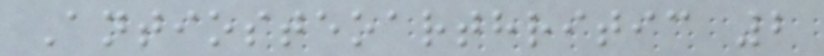Antiosteoarthritic 2
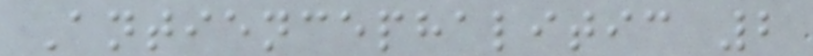Antiencephalitic 2
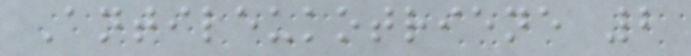Antileukotriene 2
